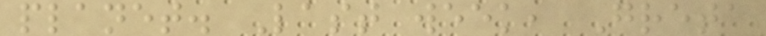planet. Last week, Greta
